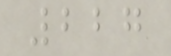227
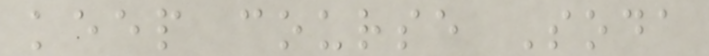keep course Soda
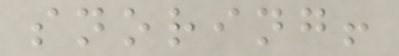snoring!
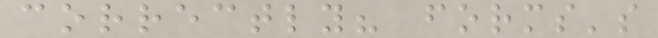correctly? forms's
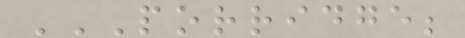PORRIDGE;
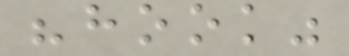"hook"
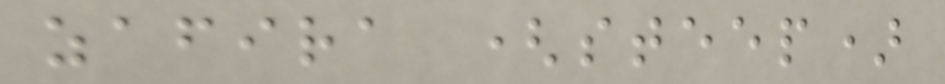zafira (steep)
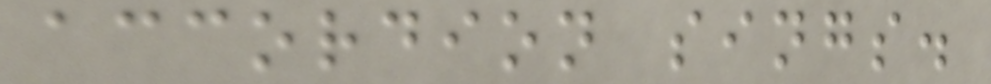accordion sings.
